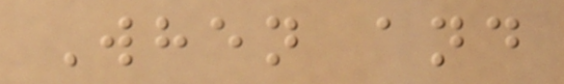When and
